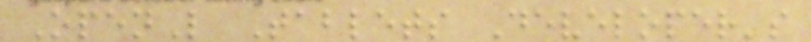OpenL Tablets Developer's
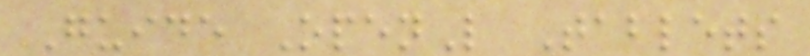Guide OpenL Tablets
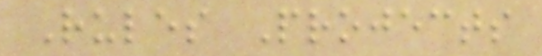Rules Projects
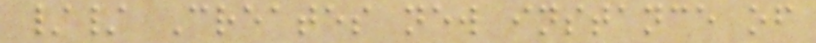// Creates new instance of
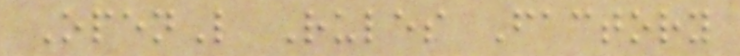OpenL Rules Factory
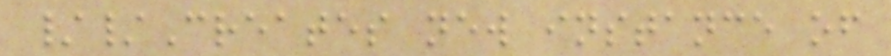//Creates new instance of
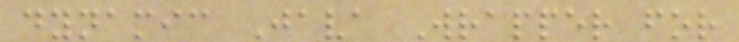dynamic Java Wrapper for
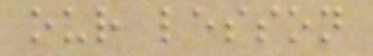our lesson
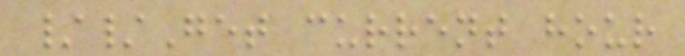//Get current hour
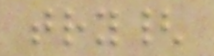try{
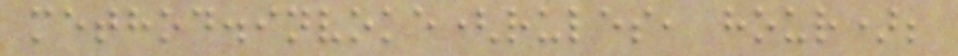method.invoke(rules, hour);
